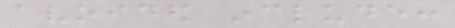avoided include:
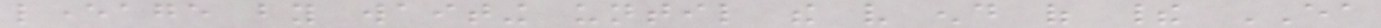leverage by waiting until the very end of their EA
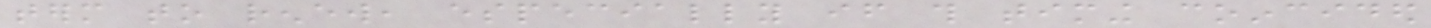term to renew, especially if this timing coincided
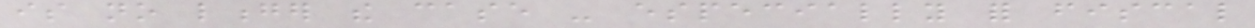is no longer the case - especially for fiscal
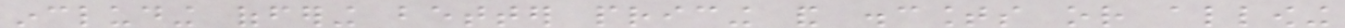including offering better pricing and discounts or allowing
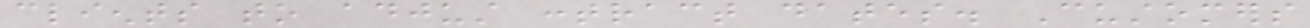clients to adjust contract dates. Customers
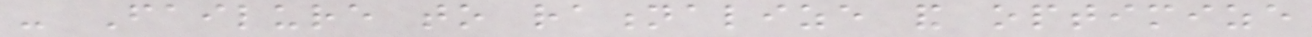- Failure to rationalize and optimize
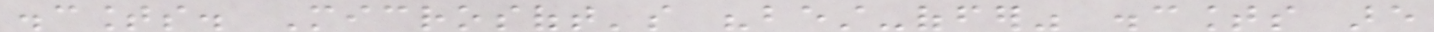discounts. Microsoft's "best-offer" discounts are
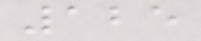125
